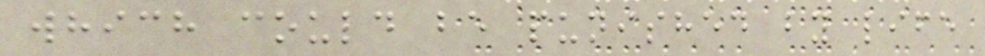which could be punished by life
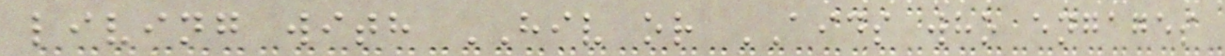living with HIV or AIDS who engages
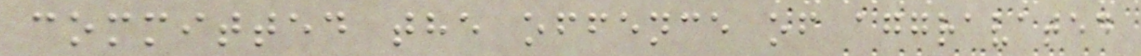committed the offence of aggravated
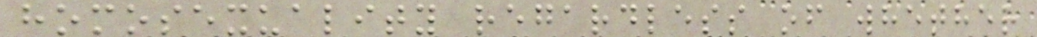homosexuality regardless of whether
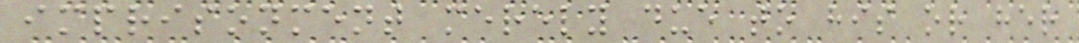imprisonment merely due to his or her
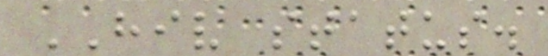HIV status.
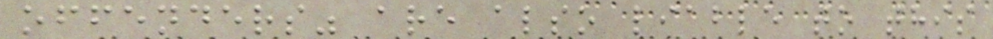offenders" are also liable to this
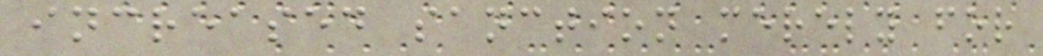increased sanction merely for
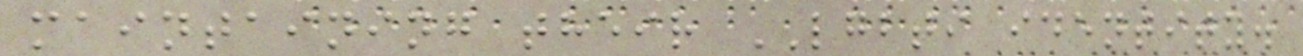maintaining their LGBTI identity.
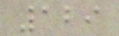129
